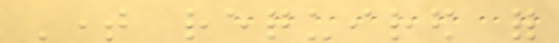Time required for
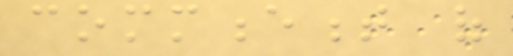commencement of
